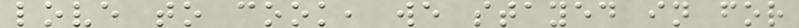love to cook, we stayed in for
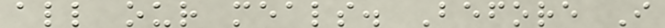all our meals. Before I
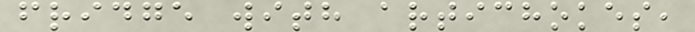fridge with artichokes,
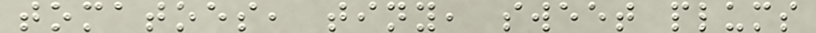tomatoes, tiny, sweet plums
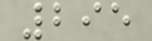295
